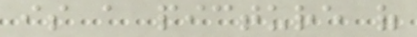is a picture of
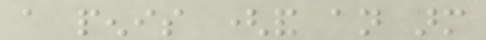a penis (and an arm
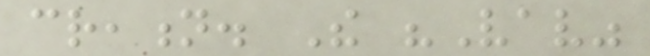creation. The "Vav"
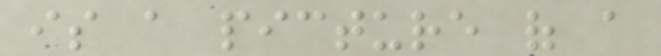is a picture of a
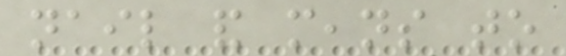nail and means to
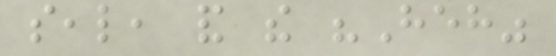seal, and the "Heh"
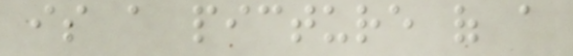is a picture of a
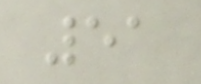51
